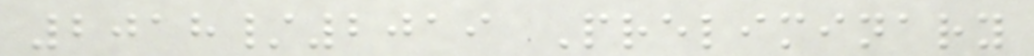2018/2019 Preliminary
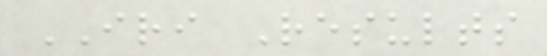IRI Results
